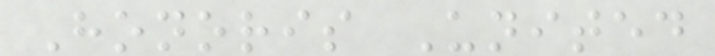Honoris United
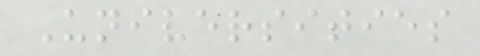Universities
